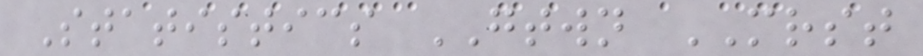Statistics GTWN MRST
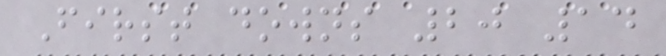First downs 20 14
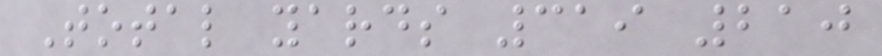Total yards 319 210
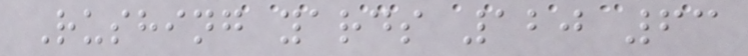Rushing yards 120 63
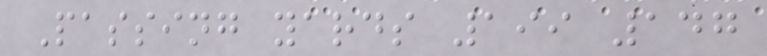Passing yards 199 147
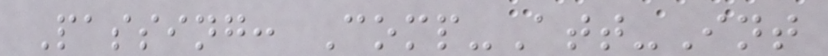Passing: Comp-Att-Int
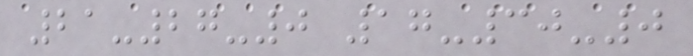21-27-0 17-30-0
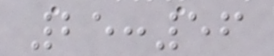25:56
